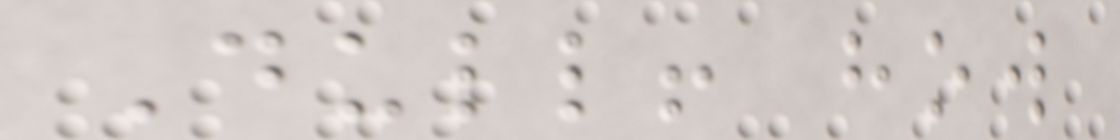Dull! how
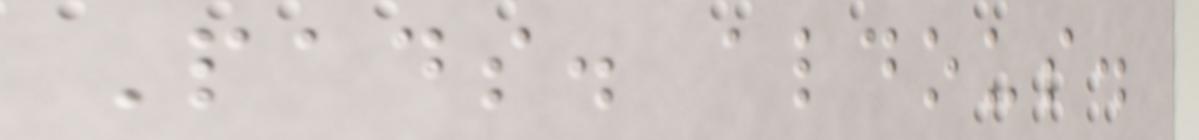Pads. aldous.
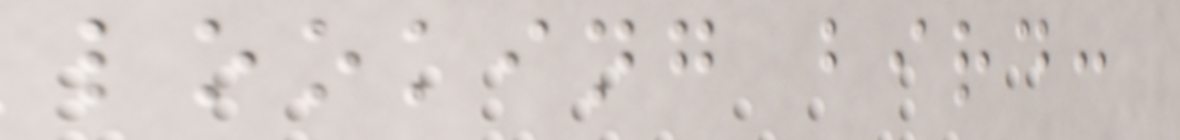looking bird:
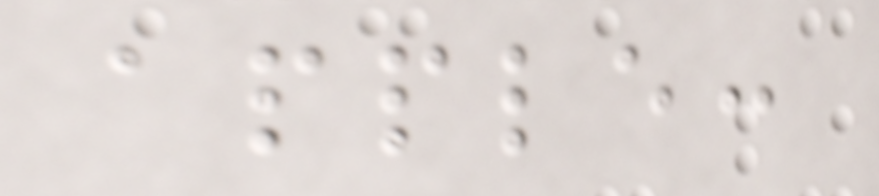apple:
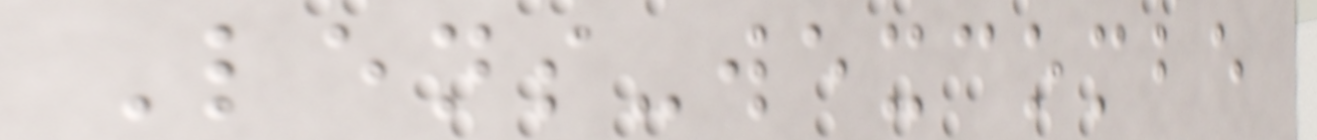Lens-wexcombe
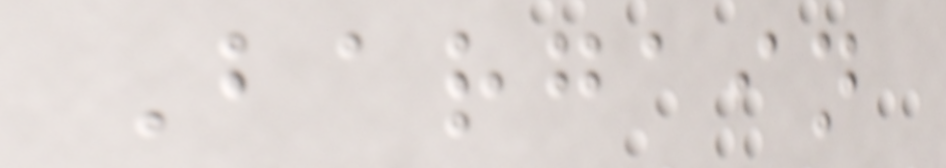Bargain
